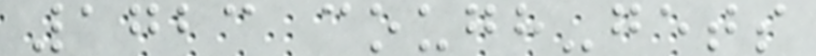1723 cough-gets
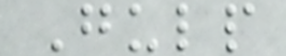Gulp
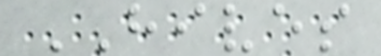HIVES
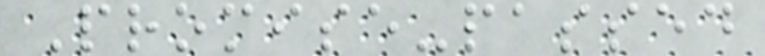Promise-passed
